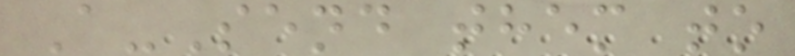A-Send them to
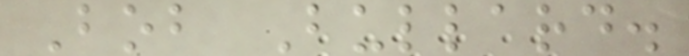Bob Bullard.
